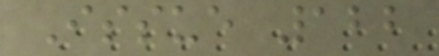Issue 122
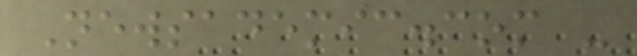Newsademic.com -
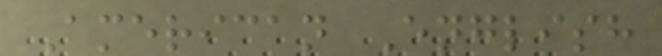American English
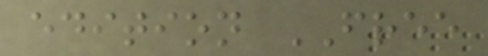edition FREE
